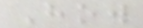How
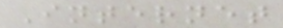Internet
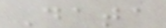Data
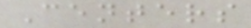Centers
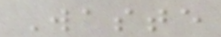Waste
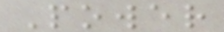Power
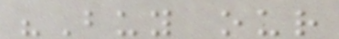"Buy our
